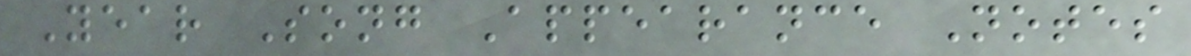Year Song Appearance Notes
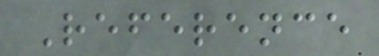Reference
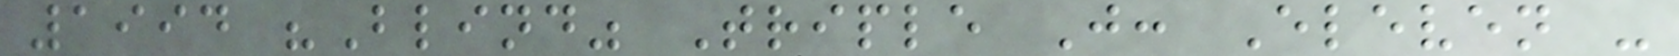1994 "Blind" Triple J: Eleven -
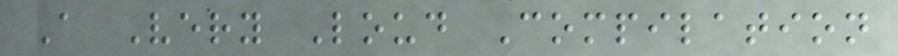A Very Loud Compilation
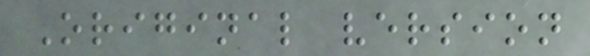Original version
